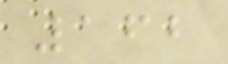162
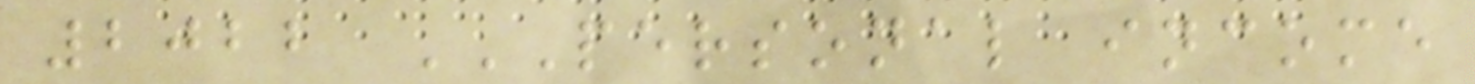2022 PERSONAL INCOME
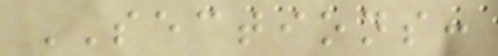SECTIONS:
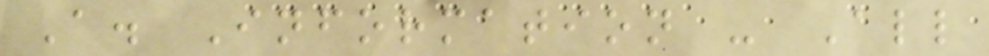A. Information - All
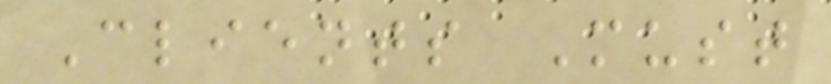Clients Must
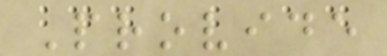Provide
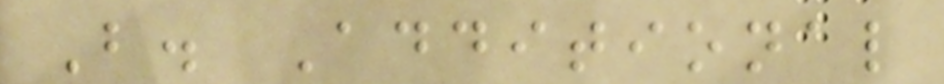B. Additional
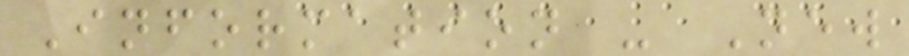Information - New
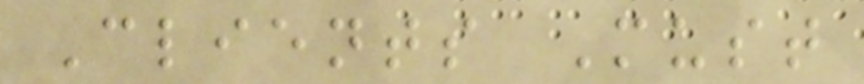Clients Must
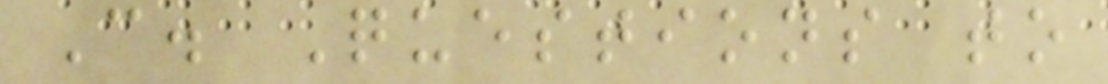C. Questions to
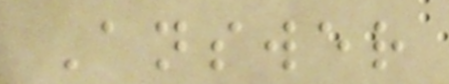Answer
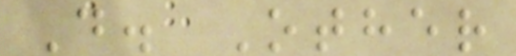D. Other
